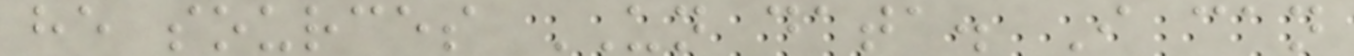he sources UN data. I can
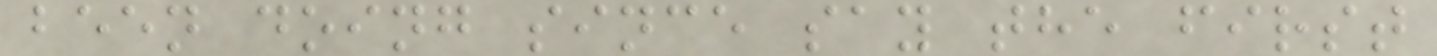been doing since say the first
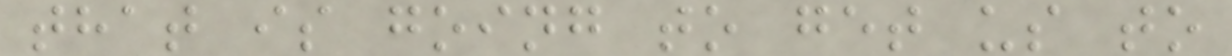that is going to get us to
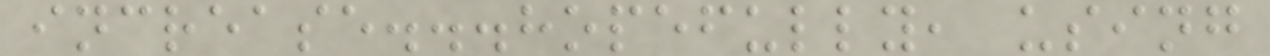increase...hopefully, using
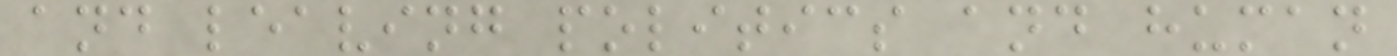and leaving politics and human
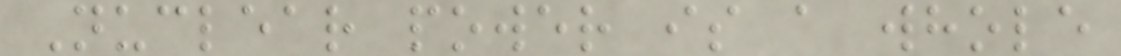Nuclear power is a whole
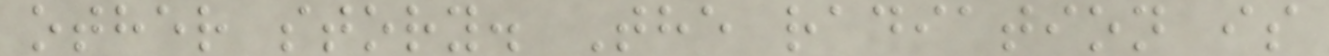other story. The radiation is
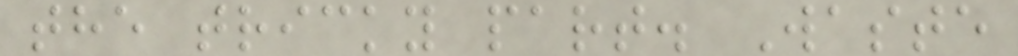the tricky part. Waste
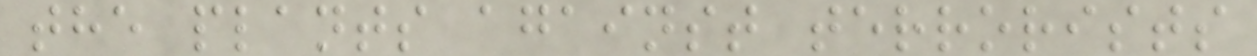the plants against terrorists
